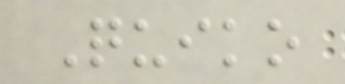Quiko
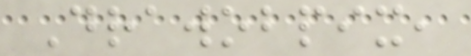Drawobpix,
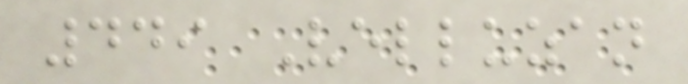449 Velluzan
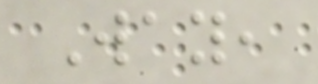Way,
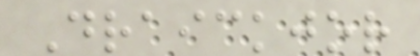Draickjor
